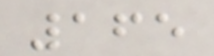165
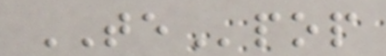TEpop
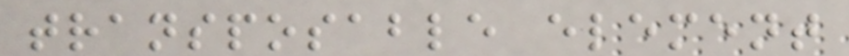transposable element
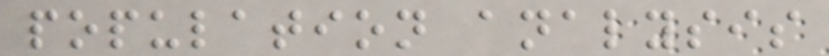population analysis
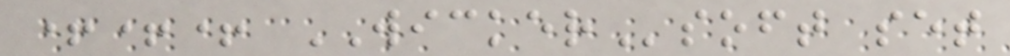+++ WICKERsoft set
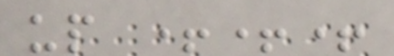up +++
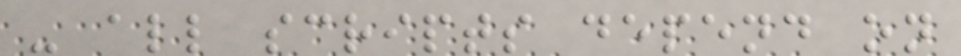- all scripts depend on
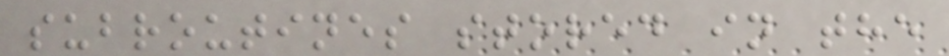subroutines stored in the
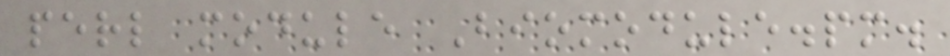perl module Biomodule.pm.
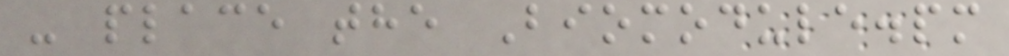- place the Biomodule.pm
